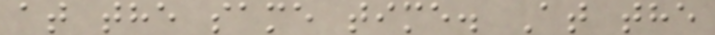at the same time. At the
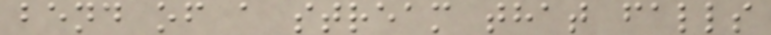bend of a stream that falls
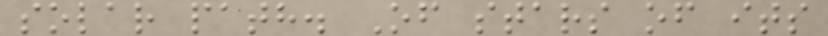solar path. Of stars of its
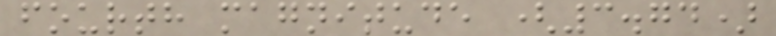fourth magnitude (3.74)
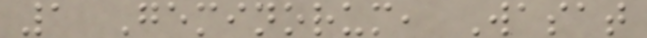1 Geminorum, Wasat
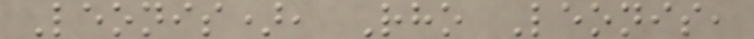Leonis), Rho Leonis,
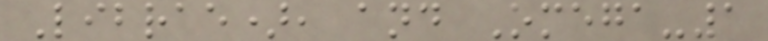Librae), and Omega-1
